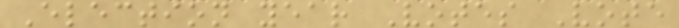Election year Votes Vote
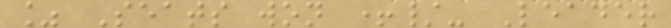% Seats won +/- Leader
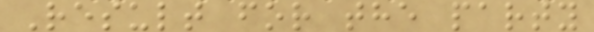Result for the party
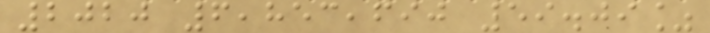2020 6,853,690 59.09%
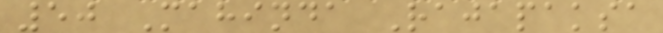50 Mahinda Rajapaksa
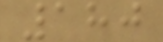180
